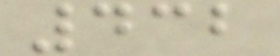432
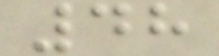48
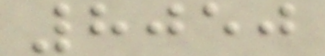8050
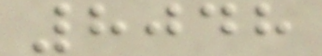8048
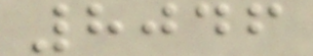8046
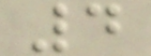4
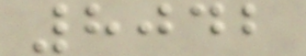8042
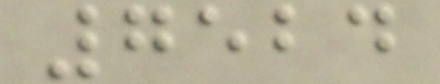7524
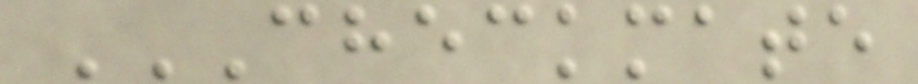CHECKMATE
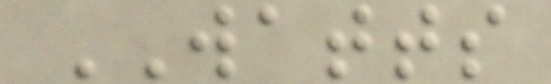WATTS
